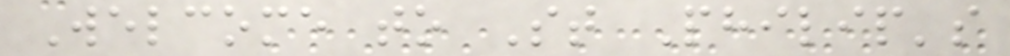Welcome to St Philip's
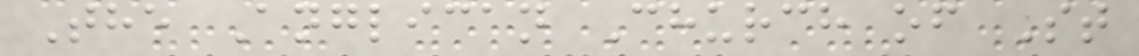The Anglican Church of St
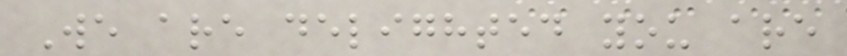We are delighted you are
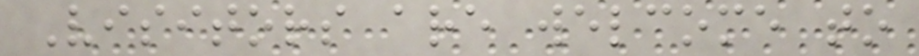Visitors are welcome to
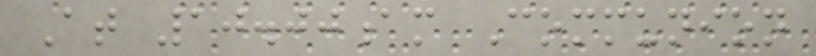At 10.00am Communion
